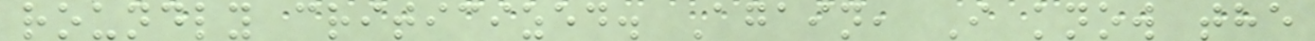roundly criticized. Again, I know the
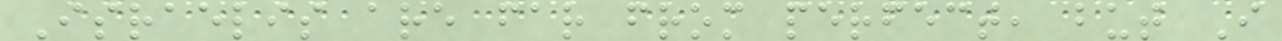Israelis are far from perfect, but I
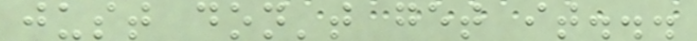just don't get it...
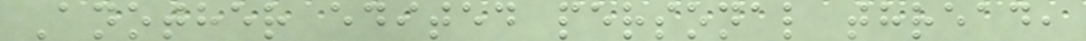Another edited personal thread,
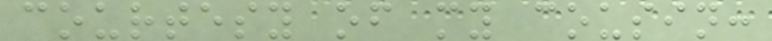courtesy of my cousin:
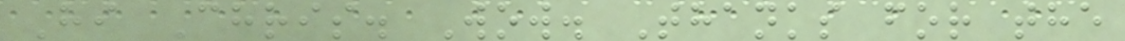Hi Chris. Wow. Thanks for the
